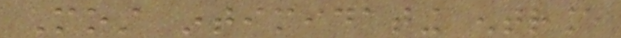Most intimidating entrance
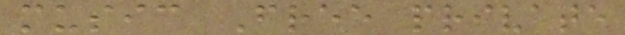music Free private
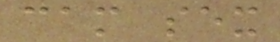cam sex
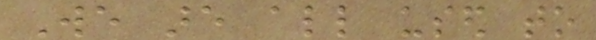We are all used to
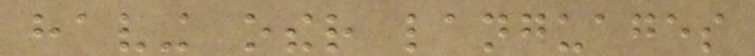having other languages
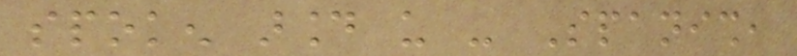spoken around us - Spanish,
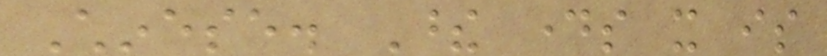Chinese. These days it is
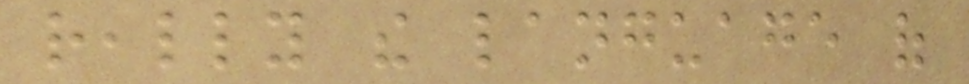really the language of
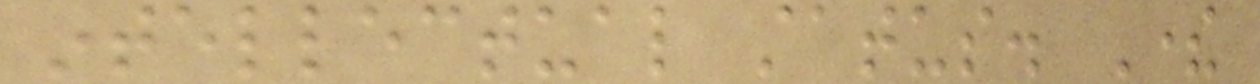intellectual status. There
